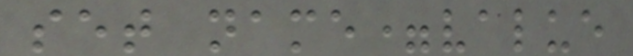set name=value
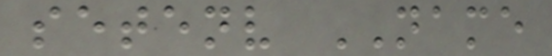setenv NAME
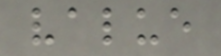value
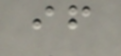if
